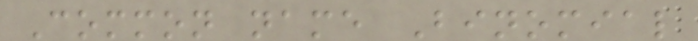Common name Binomial
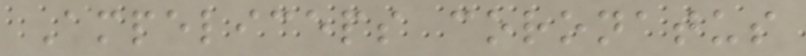Ampeliceps coronatus
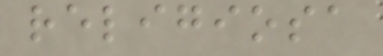religiosa
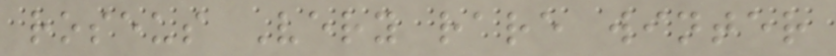roseus Very rare winter
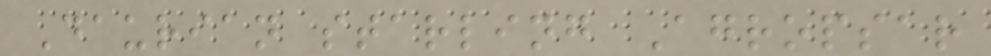Daurian starling Agropsar
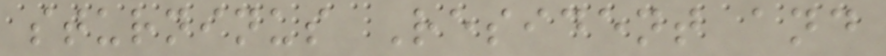sturninus Resident and
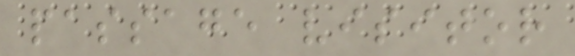passage visitor
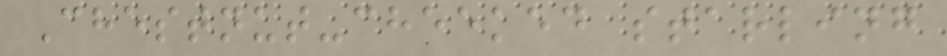Chestnut-cheeked starling
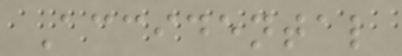Accidental
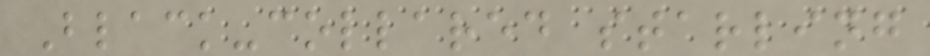Black-collared starling
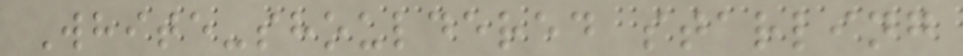White-shouldered starling
